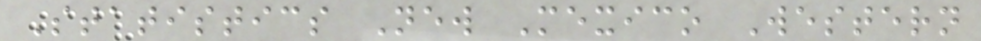Statistics New Mexico Western
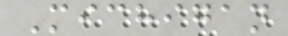Michigan
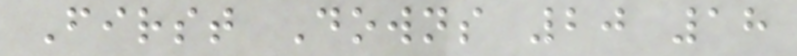First Downs 20 18
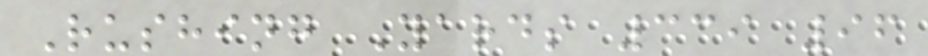Rushing Yards 339 96
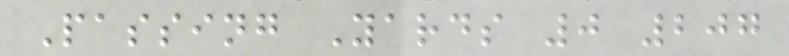Passing Yards 0 207
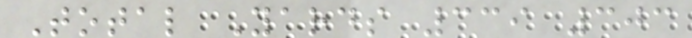Total Yards 339 303
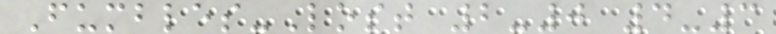Fumbles-Lost 2-0 4-3
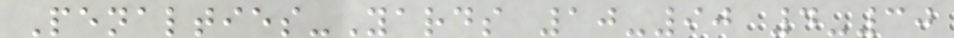Penalties-Yards 10-90 4-30
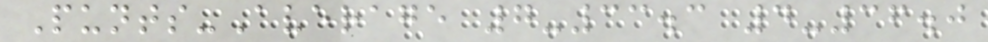Punts-Average 7-33.3 4-36.0
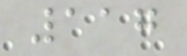117
